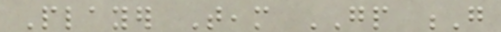Player Team GP G
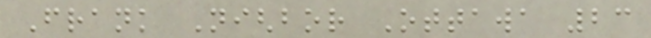Frank Nighbor Ottawa 23
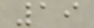19
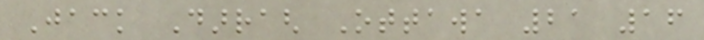Jack Darragh Ottawa 21 16
